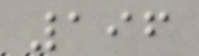196
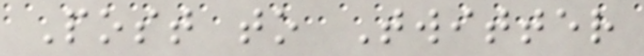Post to Twitter
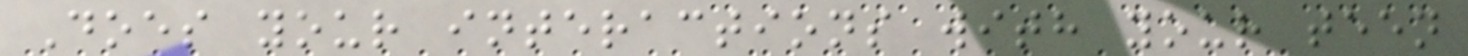Does your interactions with your teen
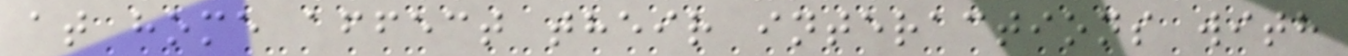at home affect their interactions with
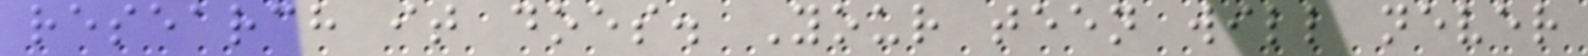research it does. Your teen will never
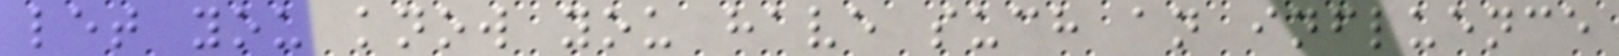let you know you have such an influence
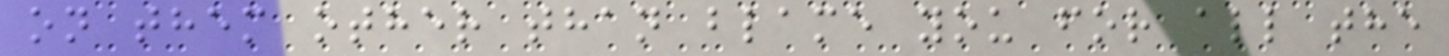on them other than blame you for all the
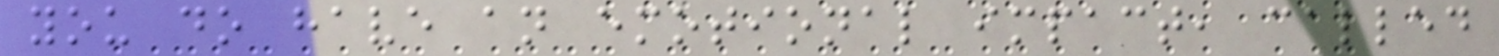you do have an emotional impact, called
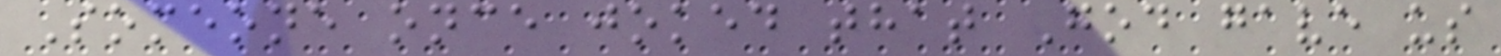Someone once joked that God gave us
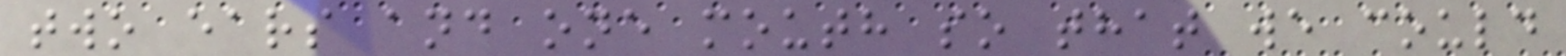two ears and one mouth so that we could
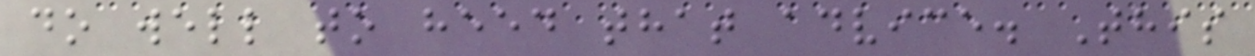do well to heed that advice. This
